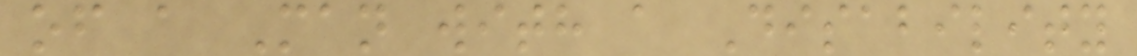of a Man with a Disability
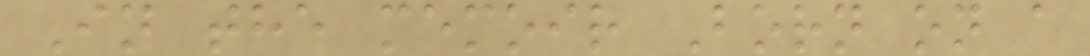In the memoir Born on a
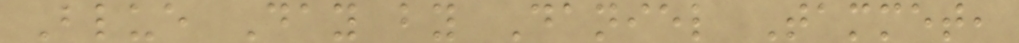Blue Day by Daniel Tammet,
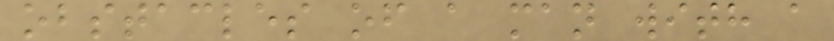obstacles of a man with a
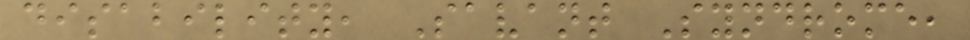disability, Savant Syndrome,
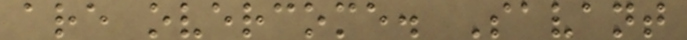are overcome. Savant
